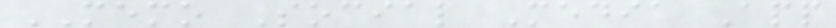MEMO Social Media App
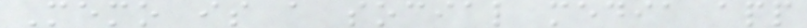Memo is a social media app
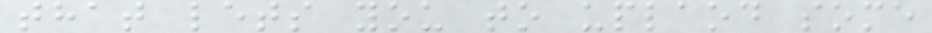that lets you to uplaod some
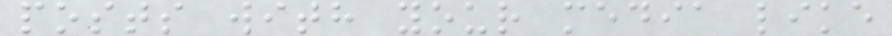posts with your media like
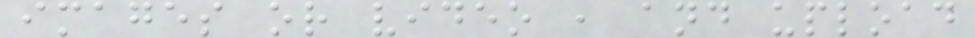images or video , and upload
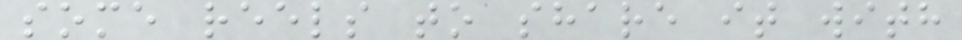some reels to share it with
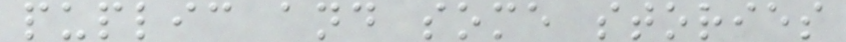puplic and some stories
